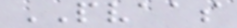PVAAS
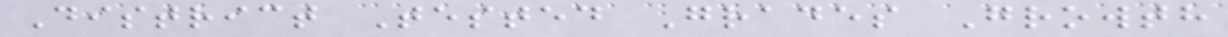District Tested Grades Growth
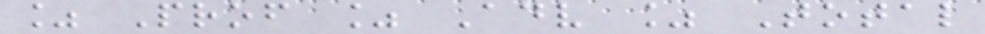% Prof % Adv % Total
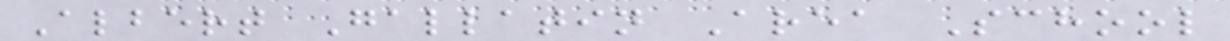Albert Gallatin Area School
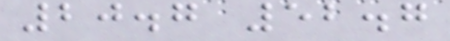20.7 52.7
